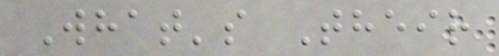What's Their
